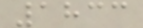1833
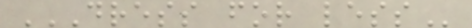DRESS FOR LESS
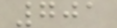701
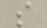s
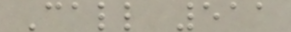Call 511
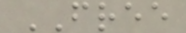FREE
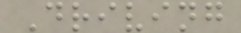Driving
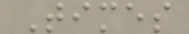Times
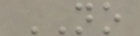NO
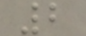2
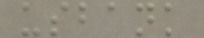usbank
